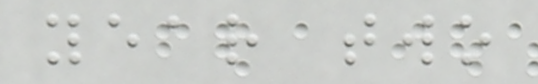year two
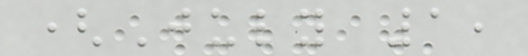(July 1,
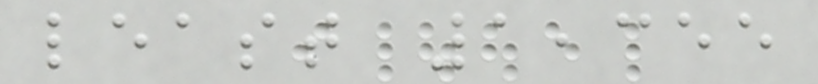least 1,355
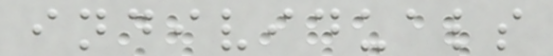individuals
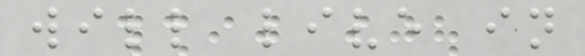will live in
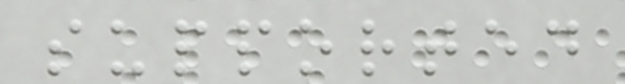supported
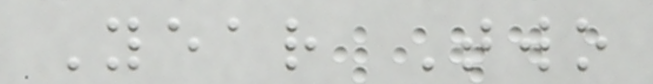Year Two
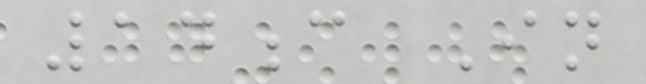14c In
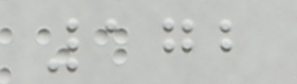172
